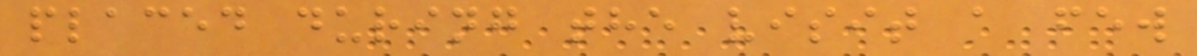placed during the visit a few
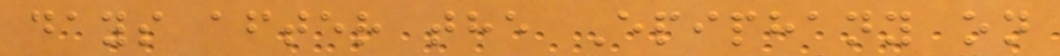days after the Epiphany on
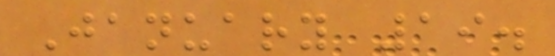January 19.
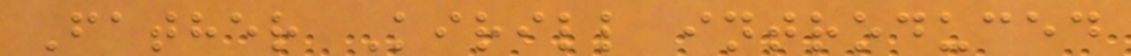Father Kirill introduced
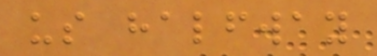us halfway
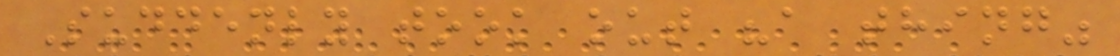Suddenly took out "a thing"
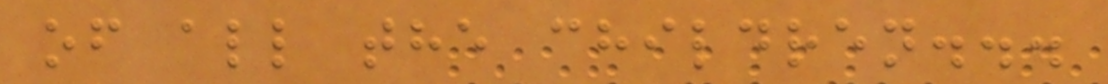of all the children...
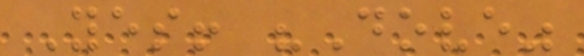Yes! "Dove"
